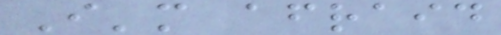I'm afraid
